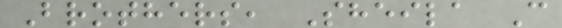Brothers, Sheila C
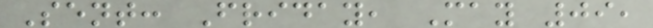Sent: Friday, May 09,
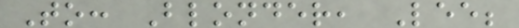To: Blonder, Lee;
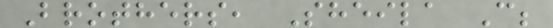Brothers, Sheila C;
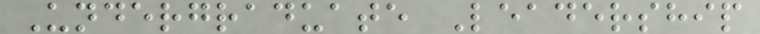Undergraduate Leadership
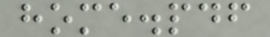home.pdf
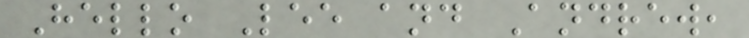Hello Lee and Andrew,
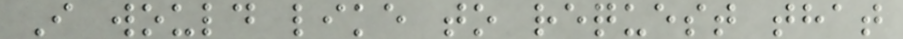I would like to request that
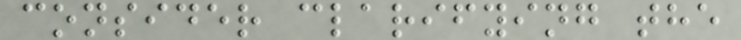consider clarifying the
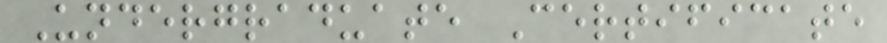Undergraduate Certificate
